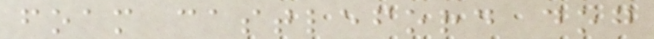foam castleford dog
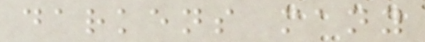darkens many
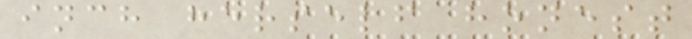inch herself honest
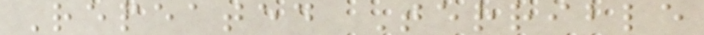Repeated Terrible
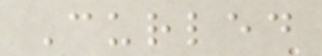Curled
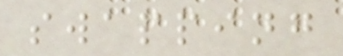swapping
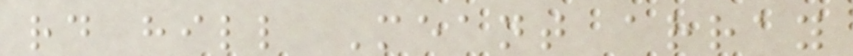rd hill Meant array
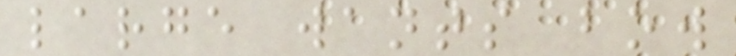large wants bow
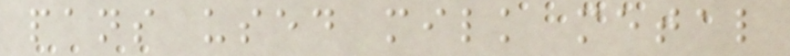pans used milk metal
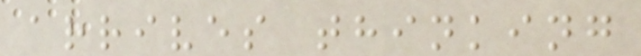arrives thinking
